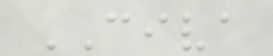CIVA
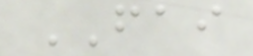FAI
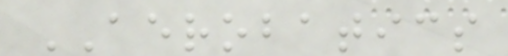AEROBATICS
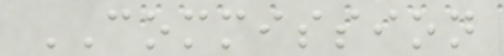COMMISSION
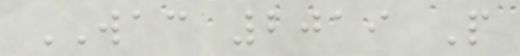WAC 2019 P
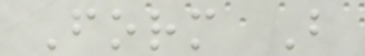Form B
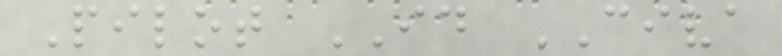Pilot ID CIVA
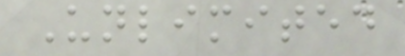Unlimited
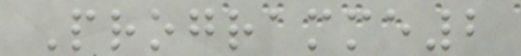Programme2
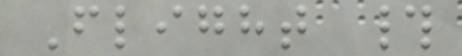Flight #
